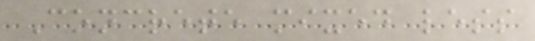Concrete mixed less
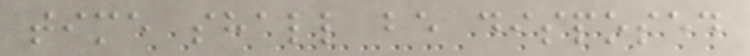time shall be disposed
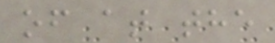of at the
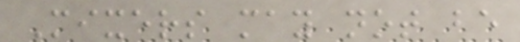Mixers may not be
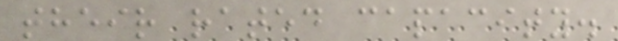their rated capacity.
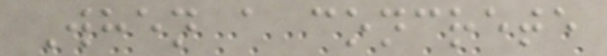When a concrete
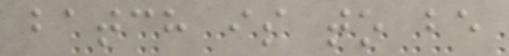batch is to be
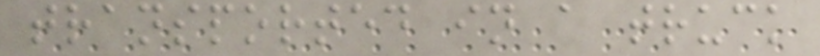transported in a truck
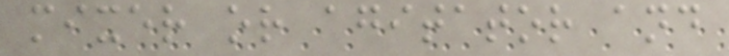mixer or agitator and
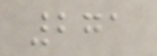271
